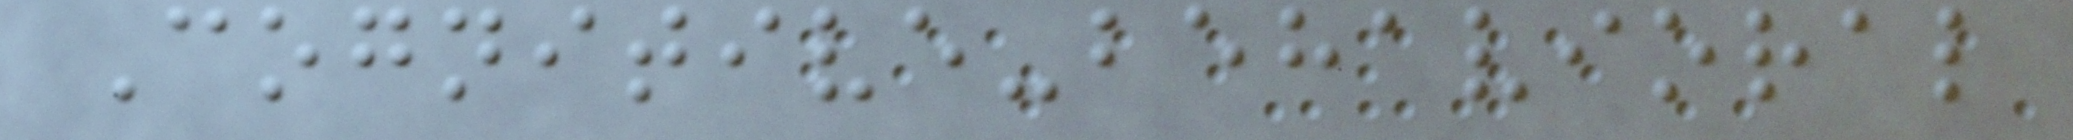Cognitive-behavioral
